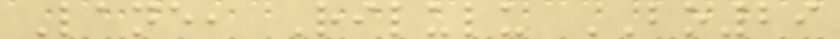Lane, Rilulu BO29
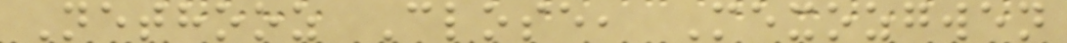Nethooz Close, Mexozgwen
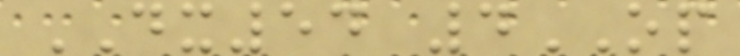DX54 4OP
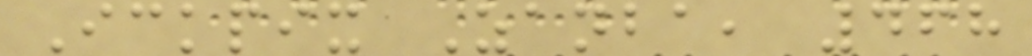Ickpix Zanba, 468
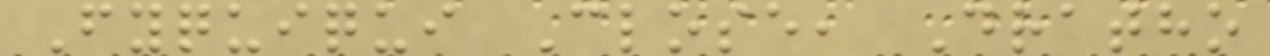Fyquiqui Close, Dratho
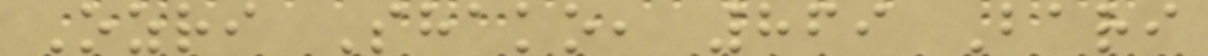Ozri Shako, 869 Bari
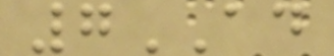7AD
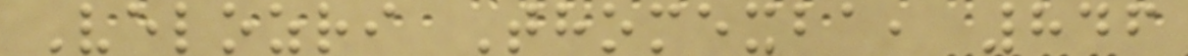Velozri Thomexba, 846
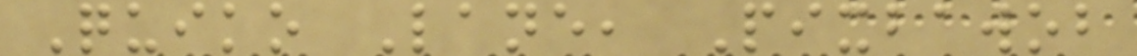Quiko Lane, Pixbawob
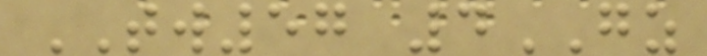TW57 4GZ
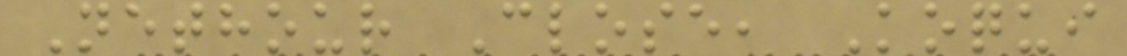Nethour Close, Koqui
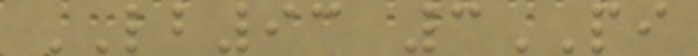LB93 3PI
